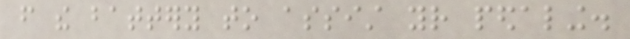from the battery to assist your pedaling.
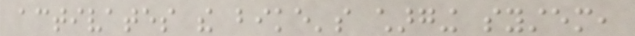activates the bike's charging system,
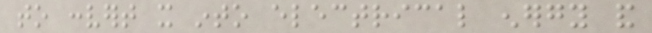to convert it into electrical energy and
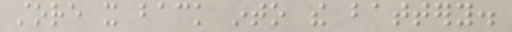store it back into the battery.
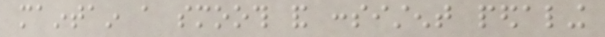maintain a smooth and consistent pedaling
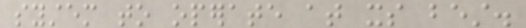system to operate at its best.
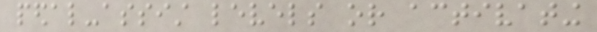pedal-assist levels or activating
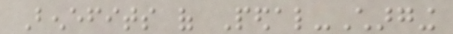Benefits of Pedal-Charging
